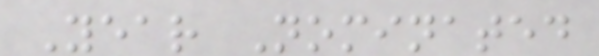Year Nominated
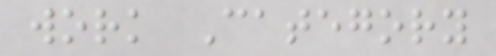work Category
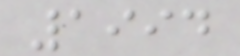1994
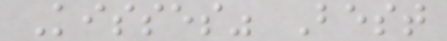Kisses" Best
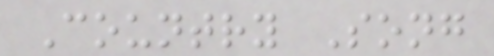Country Song
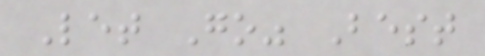Let Go" Best
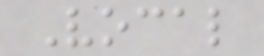Vocal
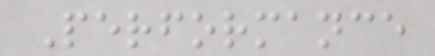Performance
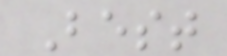Best
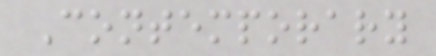Contemporary
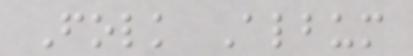Folk Album
